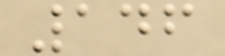146
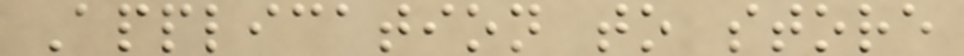Application to store
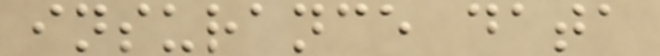insurance data
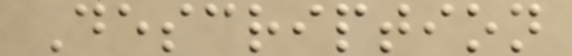Description
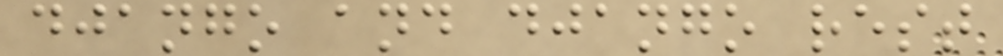django and django rest
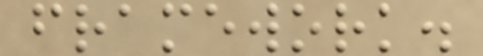framework.
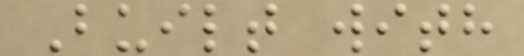Built with
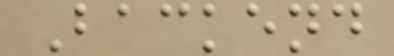Backend
